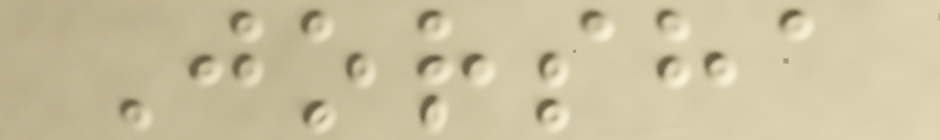Jorsha
